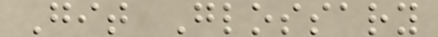Git Glossary
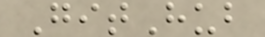GitHub
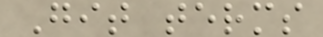Git terms
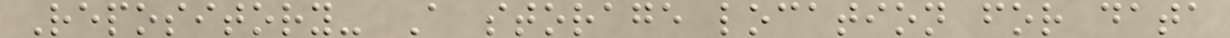Repository- A storage location for data
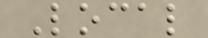Local
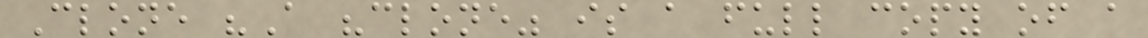Clone "A "clone" is a full copy of a
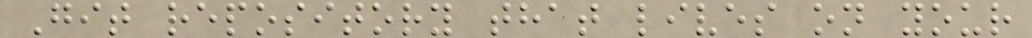Git repository that lives on your
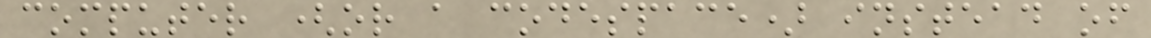computer (or a codespace) instead of
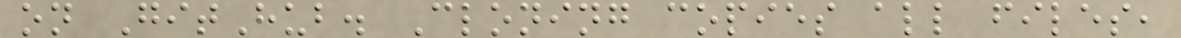on GitHub. Cloning copies all files,
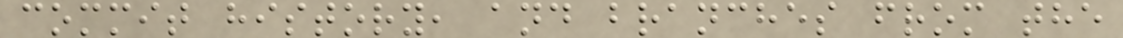commit history, and branches from the
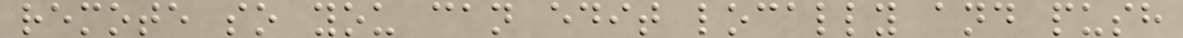remote so you can edit locally and push
